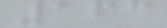163
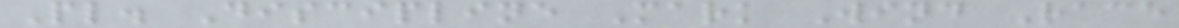Pl. Discipline Mark Wind Race
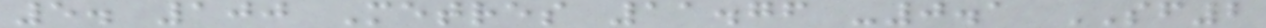5. 100 Metres 11.76 -0.1 SF2
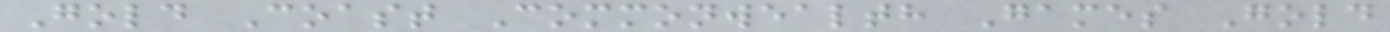Gold Coast Commonwealth Games Gold
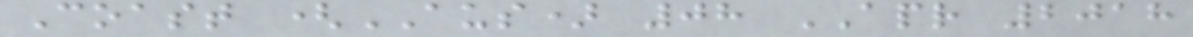Coast (AUS) 08 APR 2018
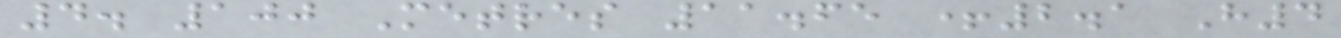4. 100 Metres 11.65 +2.1 H4
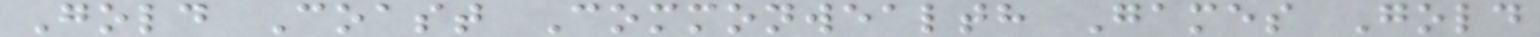Gold Coast Commonwealth Games Gold
